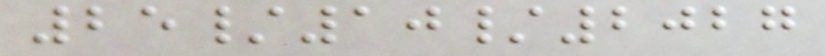25/10/2027
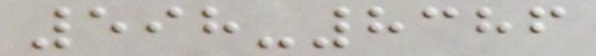598-8386
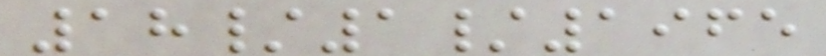18/1/1965
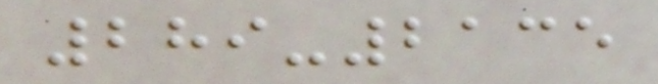289-2135
